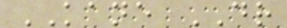KANE DR
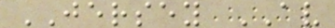JERSEY AV
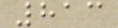813
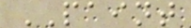PAINT
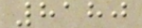8180
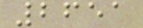2651
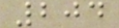204
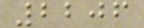2206
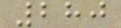280
